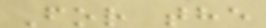For the
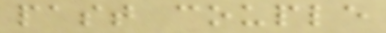past couple
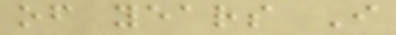of years I
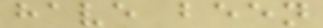have been
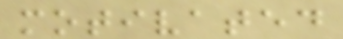motivated
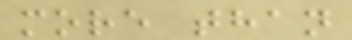more than
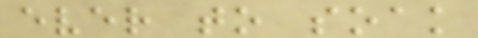ever to soak
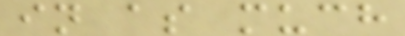in as much
